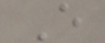E
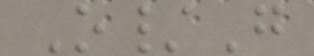O/G
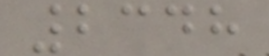2348
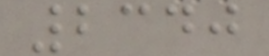2340
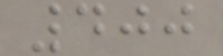400
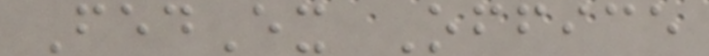FedEx Office
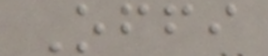Offi
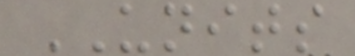UNITS
